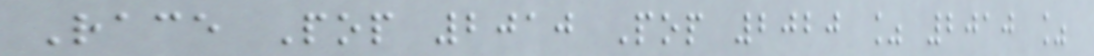Race Pop 2010 Pop 2020 % 2010 %
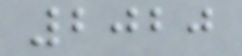2020
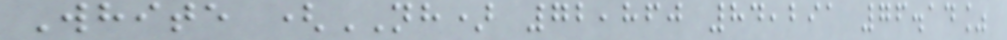White (NH) 72,860 84,291 76.14%
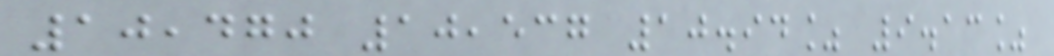10,470 10,537 10.94% 9.13%
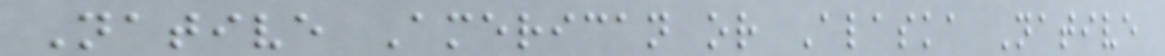Native American or Alaska Native
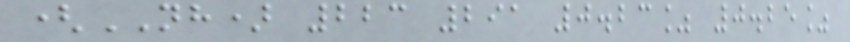(NH) 223 291 0.23% 0.25%
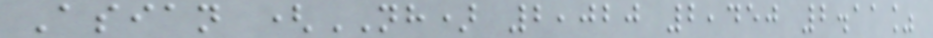Asian (NH) 2,020 2,450 2.11%
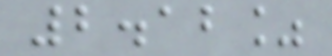2.12%
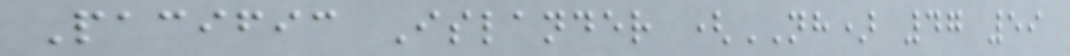Pacific Islander (NH) 47 59
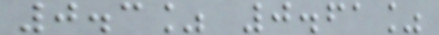0.3% 0.61%
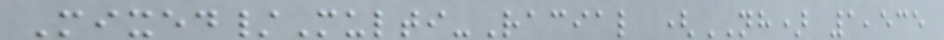Mixed/Multi-Racial (NH) 1,535
